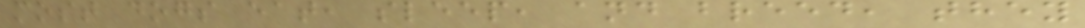most dogs eat, sleep, and breed, they
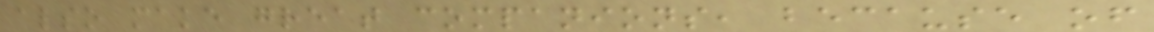also make great companions, because of
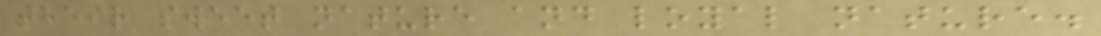their sweet nature and loyal nature.
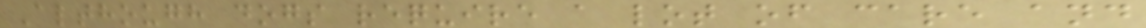Although dogs require a lot of care and
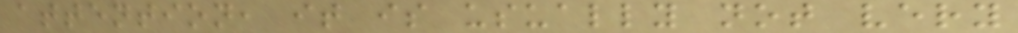attention, it is usually not very
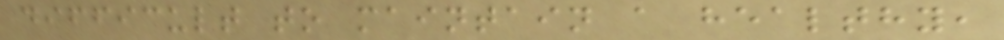difficult to maintain a healthy,
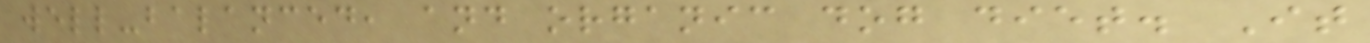well-balanced, and organic dog diet. It
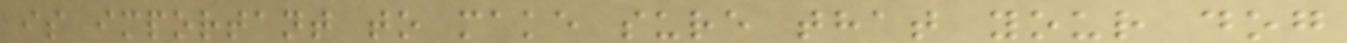is important to make sure that your dog
